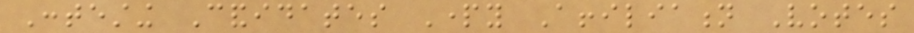Contesting Candidates Party Affiliation Votes
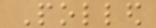Polled
